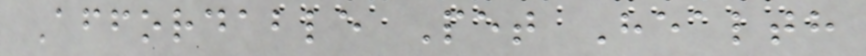Affordable Pet Health
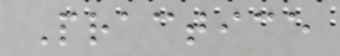Practice
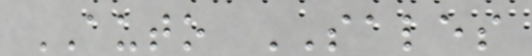AUTO SALES
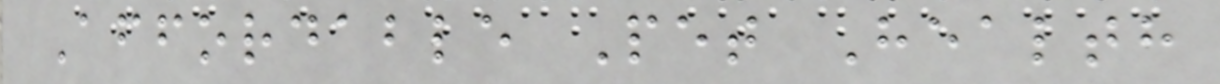Affordable Pet Health
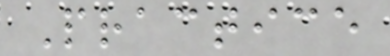Practice
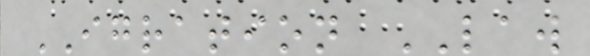IGRATION LAW
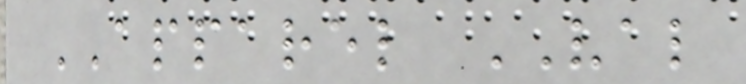APPAREL VAL
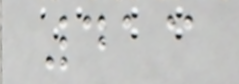413
